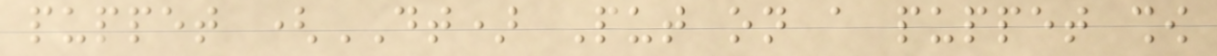puppet (DT) Put on a puppet show
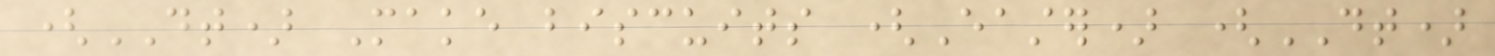(DT) Make biscuits (Easter) (DT)
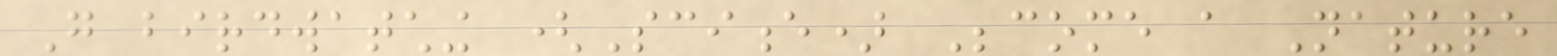Go birdwatching (Science) Become a Nature
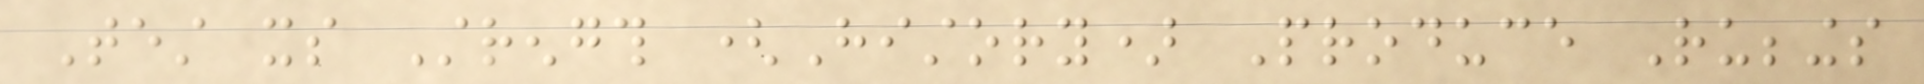Test its Strength (History) Produce Rubbings
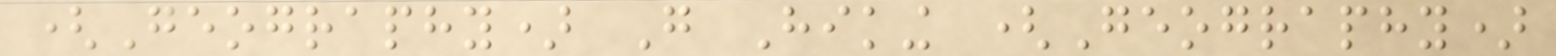(Geography) Go Hiking (Geography)
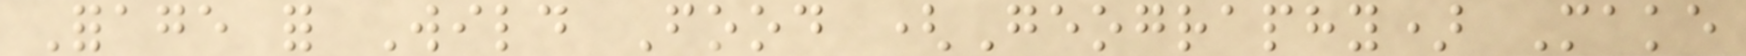Forage for Wild Food (Geography) Make
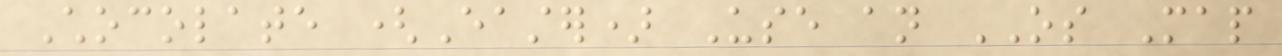Chocolate (Easter) Use an OS Map
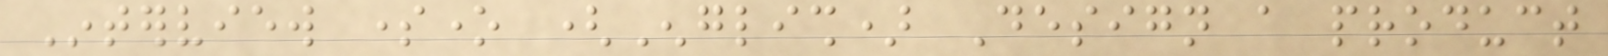Interview someone (English) Design a product
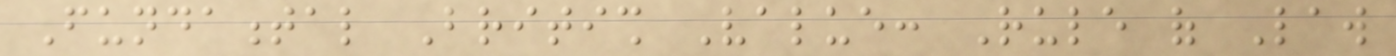Fundamental British Value: Rule of Law
